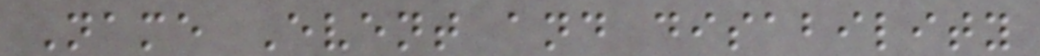Name Event and disability
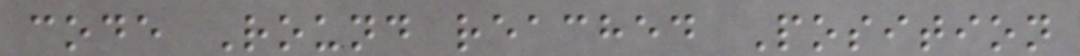code Round reached Position
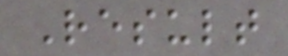Result
